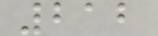212
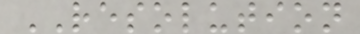RESOLUTION
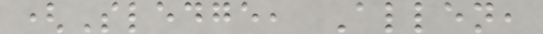(Sledge, Allen,
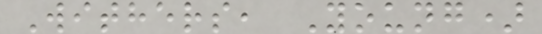Withers, Young)
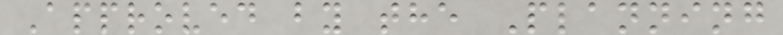Approved by the Planning
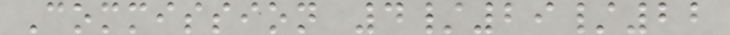Commission 4/29/22
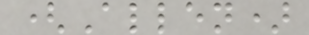(Allen)
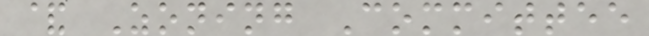& Zoning Committee
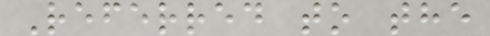Referred to the
